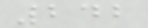242
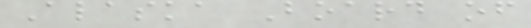Alaska Board of
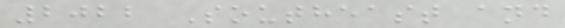2022 Southeast and
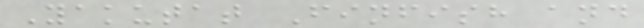Yakutat Finfish and
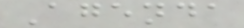Agenda
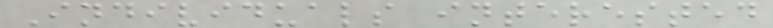Individuals interested
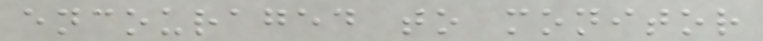encouraged to monitor
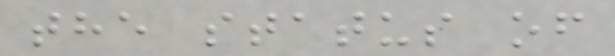the status of
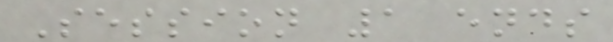Session 1 ends
